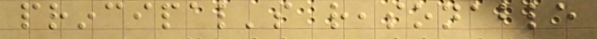principal's reasonable
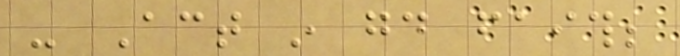- Act in good faith;
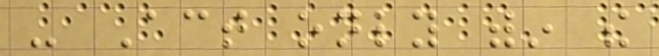- Act only within the
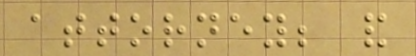attorney; and
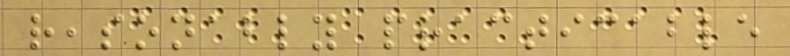reasonably practicable
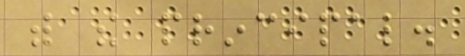with the principal.
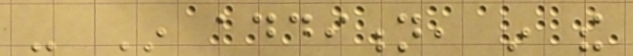- In addition, in the
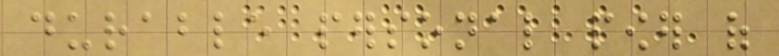durable personal power of
